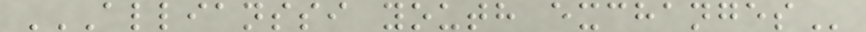ALLIANSSI YOUTH EXCHANGES
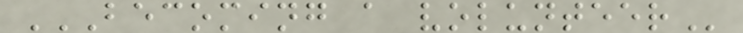BECOMING A VOLUNTEER
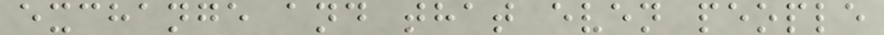exchange and that even people
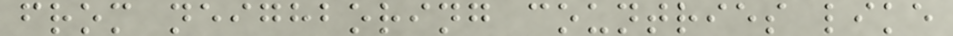from neighboring countries like
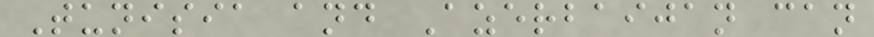Tunisia and Azerbaijan can
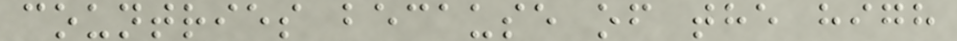countries because of the high
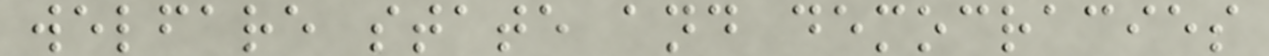welfare state and democracies
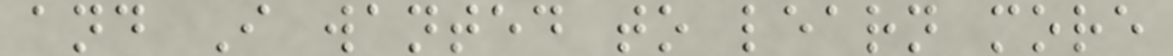and I wanted to learn more
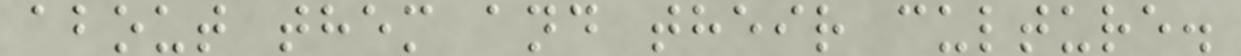about them and their culture.
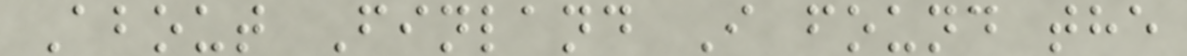About Finland I found the
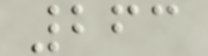263
